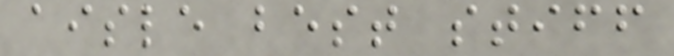aisle best stiff
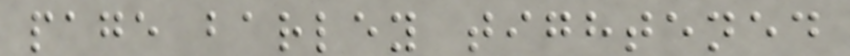page barley tightened
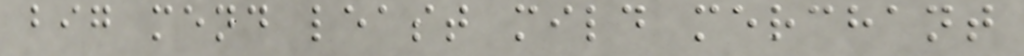big mend least mild merchant
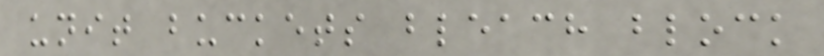unit buckets bleach block
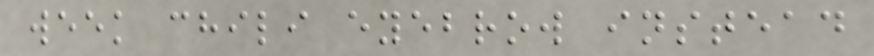week chili eyebrow instead
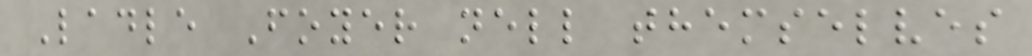Ladle Foyer nell themselves
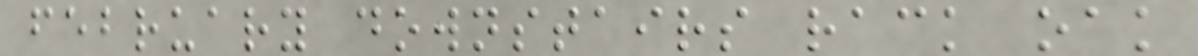february downstairs rack oak
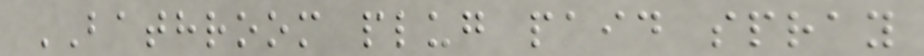BATHROOM plug paid spray
